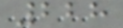228
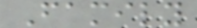Family
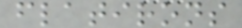flatirons
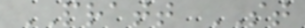PRATT ST
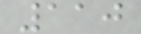110
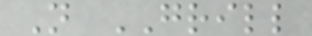N GRILL
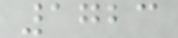1723
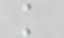k
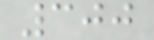300
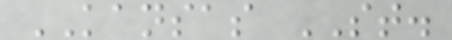KANSAS ST.
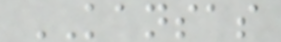KANSAS
